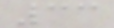33
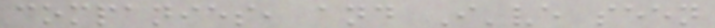companies, and I've seen
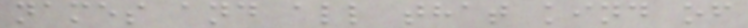names and all that kind of
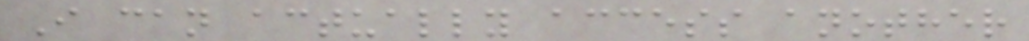I can actually access another
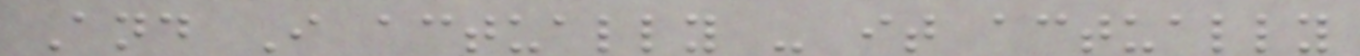And I actually - it actually
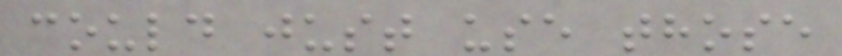could just use those
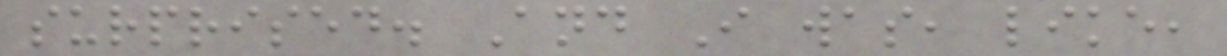surprised. And I was, like,
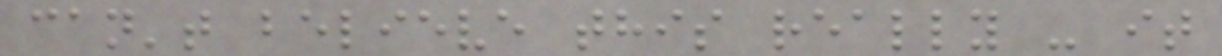can't believe this really - it
